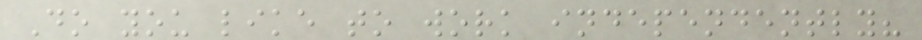Do you like to work independently?
